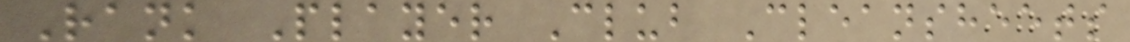Rank Player Club Cleansheets
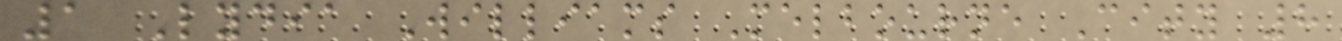1 Lydia Williams Melbourne City 8
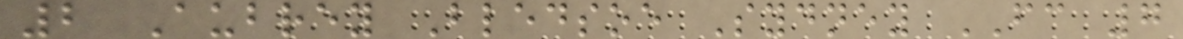2 Aubrey Bledsoe Sydney FC 7
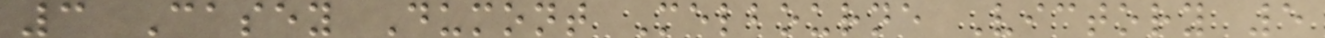3 Casey Dumont Melbourne Victory 5
